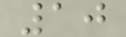10
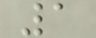1
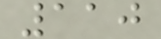110
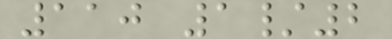110 1/2
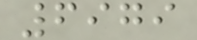6979
